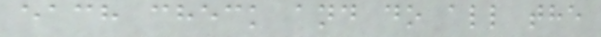each check and do all the
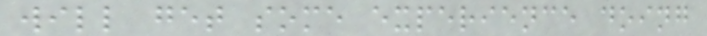will get some experience doing
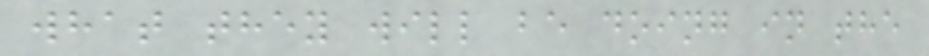what they will be doing in the
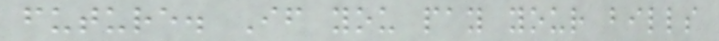future. If you pay your bills
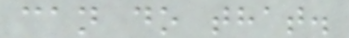can do that.
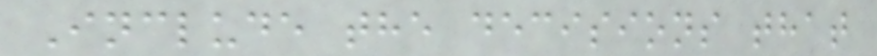Include the decisions that
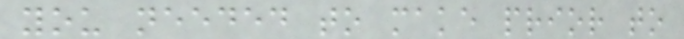you needed to make prior to
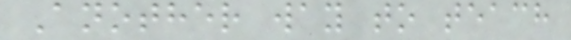Another way to teach
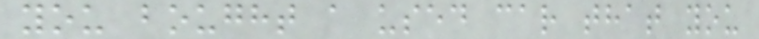you bought a used car that you
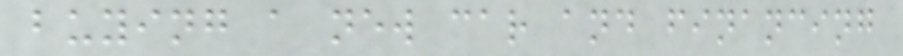buying a new car and financing
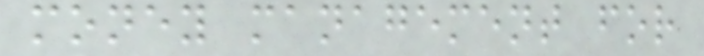money management for
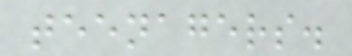teenagers.
